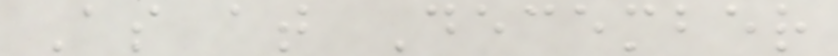As at December
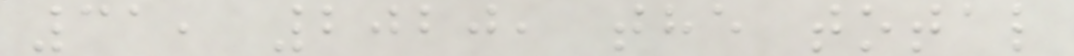31, 2020, the total
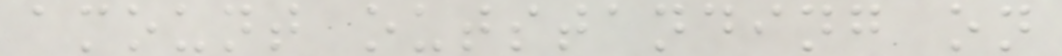amount outstanding on
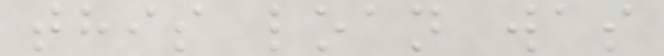this loan was
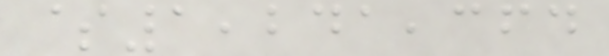$1,241,364
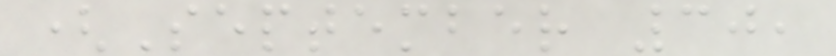(September 30,
